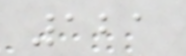121
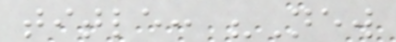title: "New
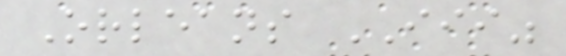Orleans III"
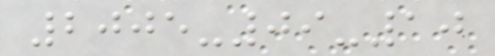2005-09-10
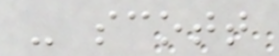- scott
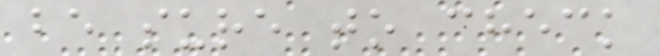be sure to check
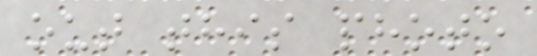out this photo
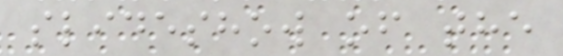slideshow of the
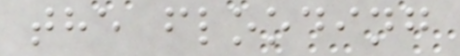the flooding
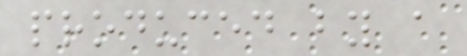produced by a
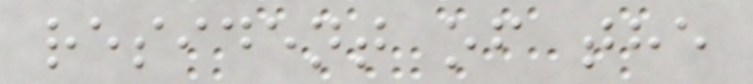resident of the
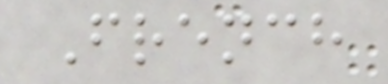French
